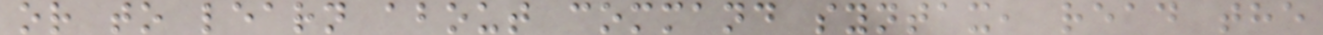or to learn about command syntax, read the
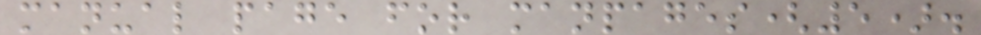manual page for manpages(5).
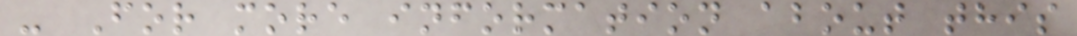- For more information about this
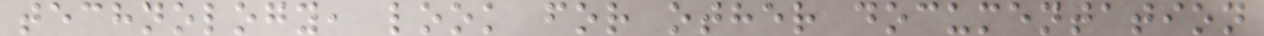technology, look for other documentation
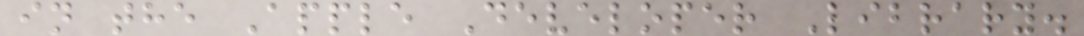in the Apple Developer Library.
